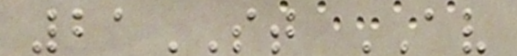21ST AV
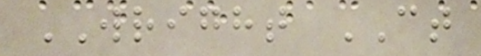WRIGHT CT
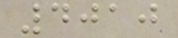4010
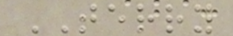TERRY
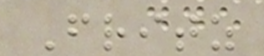Fritz
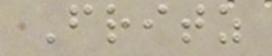Fritz
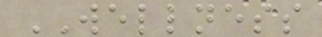WELLNESS
